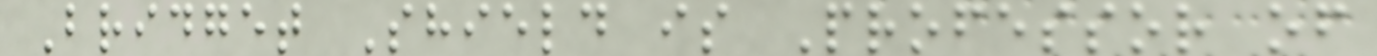Bridget Shield is Professor of
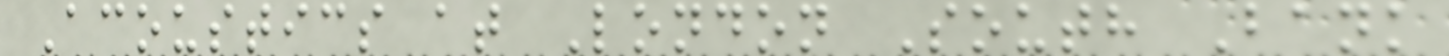Acoustics at London South Bank
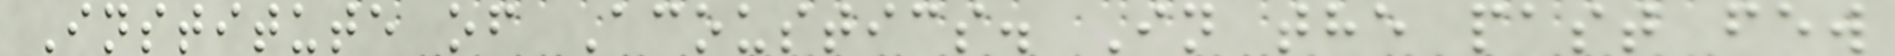Institute of Acoustics. In the past few
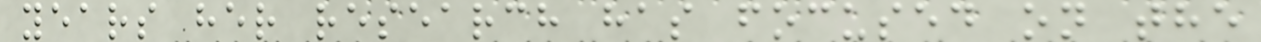years her research has focused on the
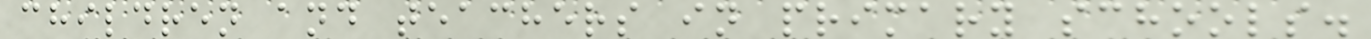children and teachers in primary schools.
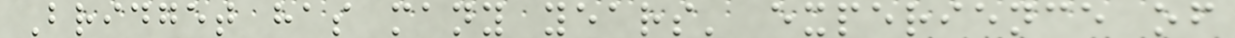Bridget has many years' experience of
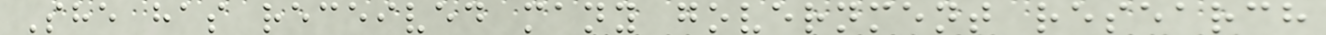She has received many government research
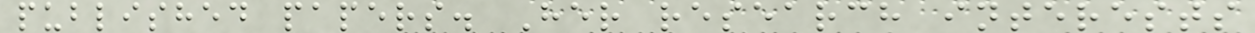published papers. Her research interests
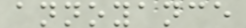annoyance
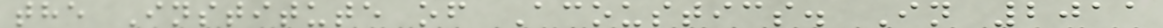the Institute of Acoustics. In 2011
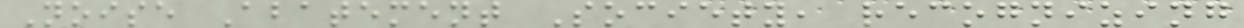Noise Abatement Society, recognizing
